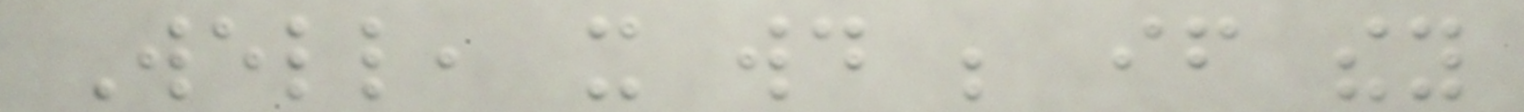Well, it would be if they
